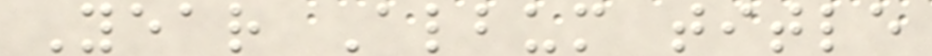Year Album title
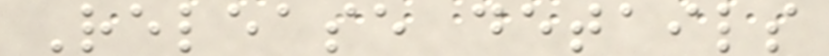Release details
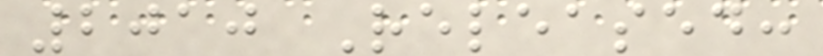2010 Released:
